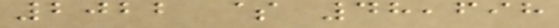2022 $ 48,698
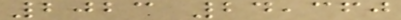2023 24,360
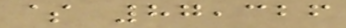$ 87,326
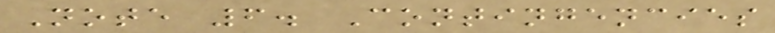Note 6. Contingencies
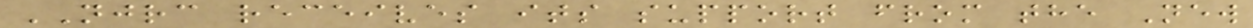NJRC receives its support from the New
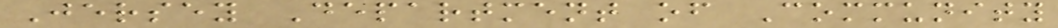Jersey Department of Community
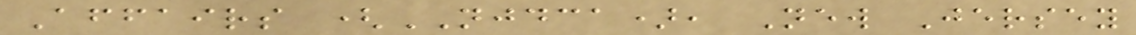Affairs (NJDCA), New Jersey
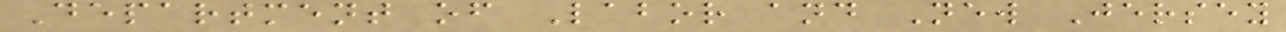Department of Labor and New Jersey
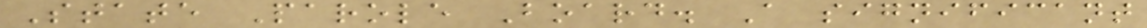State Parole Board. A significant
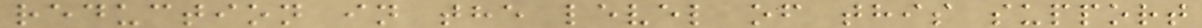reduction in the level of this support
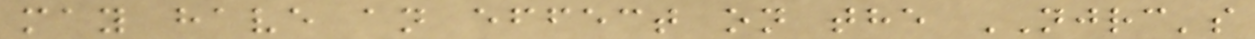may have an effect on the NJRC's
